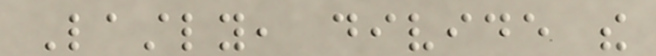Lastly, divide the
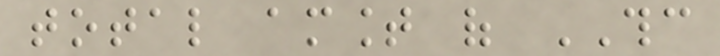total amount of THC
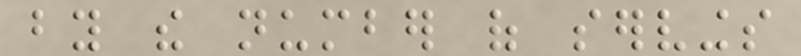by the number of servings
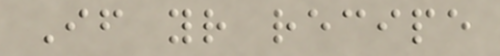If your recipe
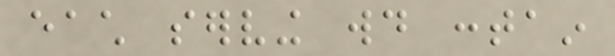each serving would contain
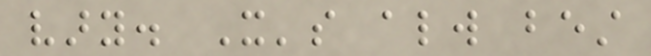vary. It's always best
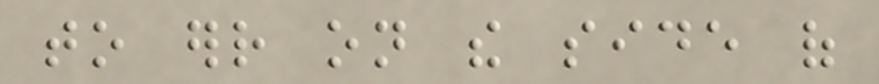to err on the side of
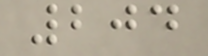204
